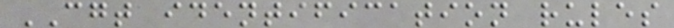CGT identification rules
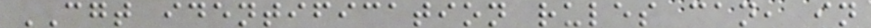CGT identification rules can, in
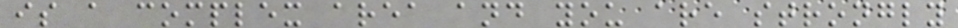is a complex area and you are strongly
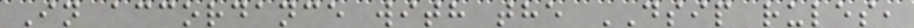In accordance with the DSIP rules,
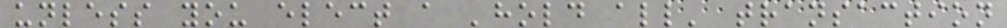unless you elect a 'hold all' transaction
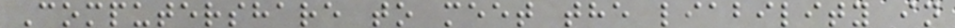Computershare to meet the liability in
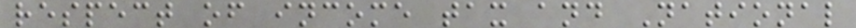respect of income tax and National
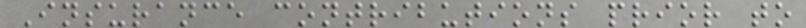Insurance contributions prior to
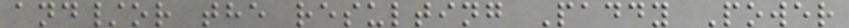and/or the resulting Paddy Power
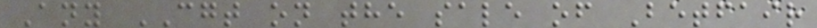Any CGT on the sale of Betfair
